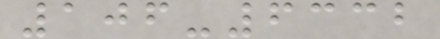106-6332
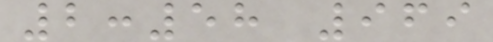2:58 969
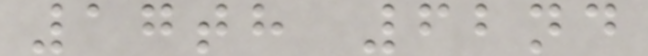17th 62nd
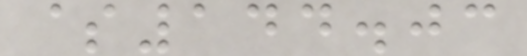$144.03
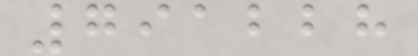791228
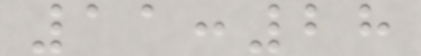11:28
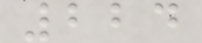224
